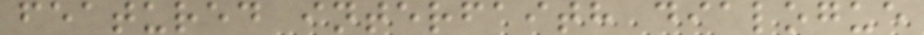featured interfaith dialogue
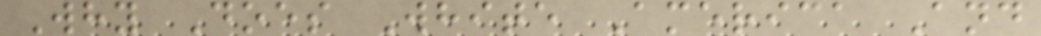Why Does White America And
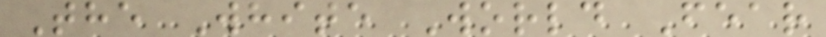The White World Fear
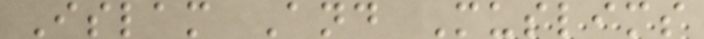Islam And Muslims
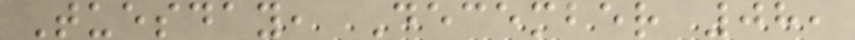Tuesday, December 08,
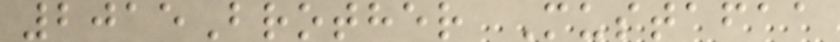2015Brother Mustafaa
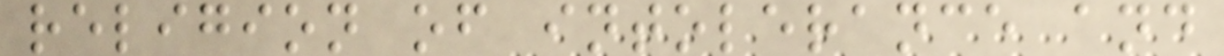religion of intolerance and
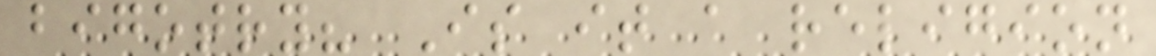bigotry? Is it a religion
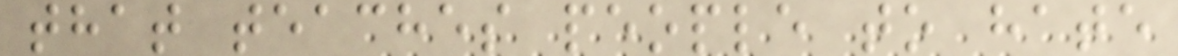that teaches people to hate
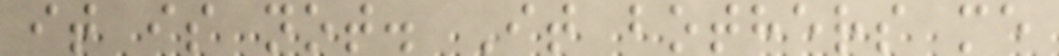it is not. It bothers me
